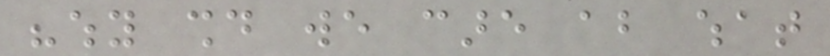"why should we care about what
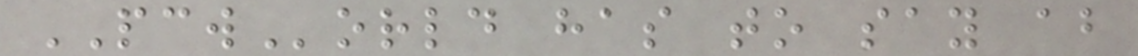PCWorld has to say about
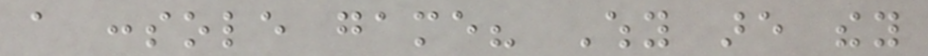a console game? Why are they
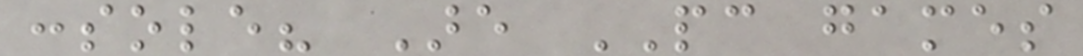console? Are PC games
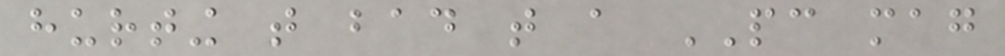hurting that bad that a PC mag
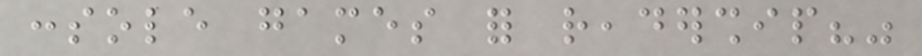console games for readership?"
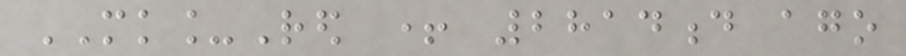MK_Red + 2814d ago
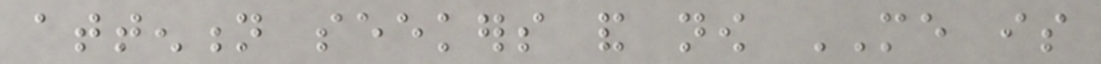attention seekers and now ME is
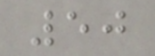50
